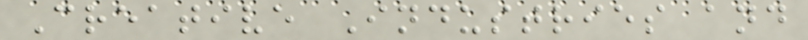Creative Industries and
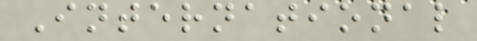International
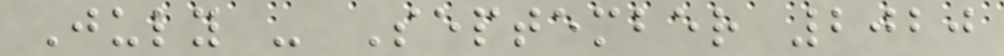July - September 2020
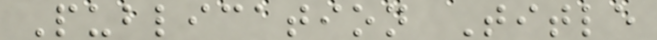Publication Title
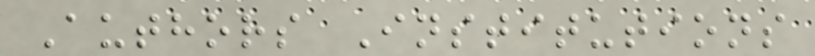Authors Institutions
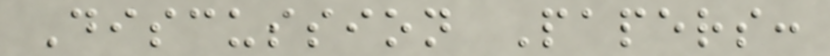Discussion Papers:
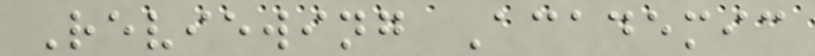Reviewing Academic
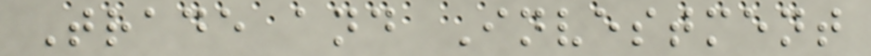Trade and Investment
